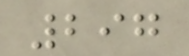297
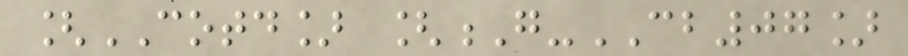[COTD] [G-CB07]
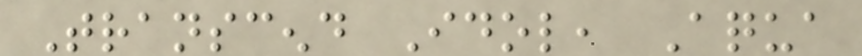Transcend Idol, Aqua
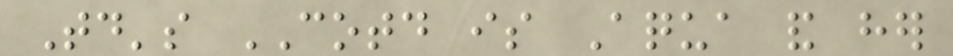Today's COTD is Aqua and her
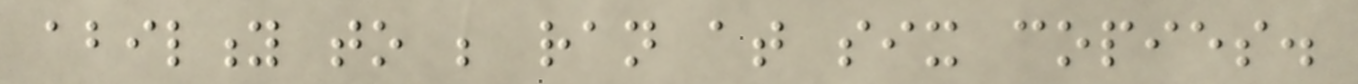ability to be ran at six copies.
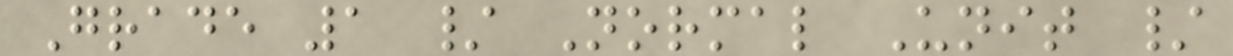Grade 1 / Normal Unit /
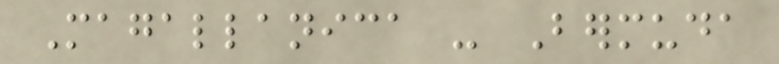Magallanica - Bermuda
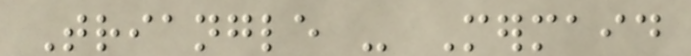Triangle - Mermaid
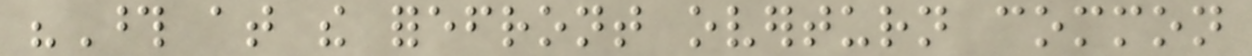"Those at the forefront overturn common
